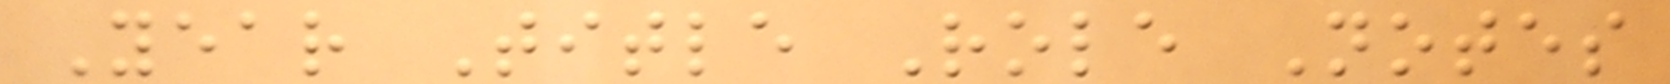Year Title Role Notes
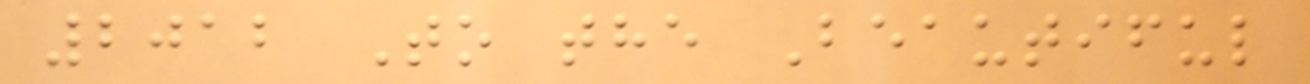2012 To the Beautiful
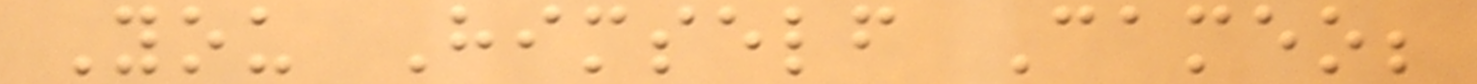You Himself Cameo;
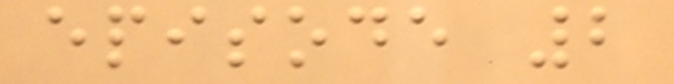episode 2
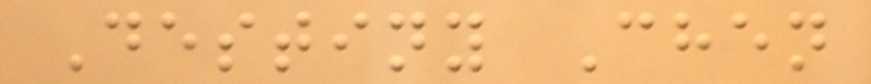Destiny Chen
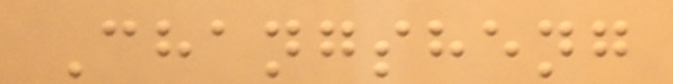Changsheng
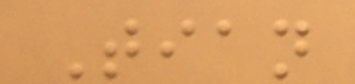Tian
